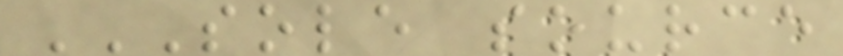SOLE SOURCE
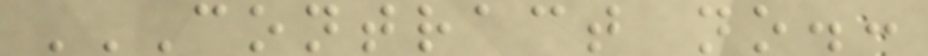CONTRACT NO.:
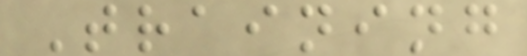Training
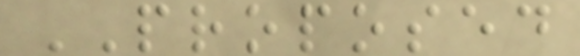PROPOSED
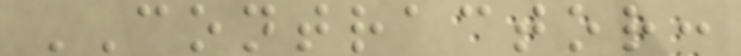CONTRACTOR:
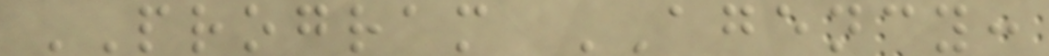PROGRAM AGENCY:
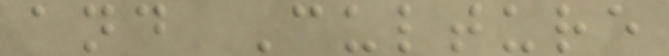and Culture
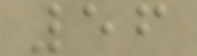56
